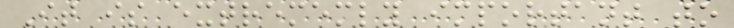It is extrememly important to
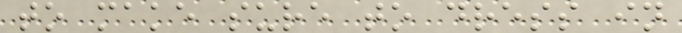to make sure to dress in
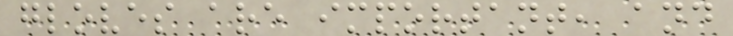gloves are important, and
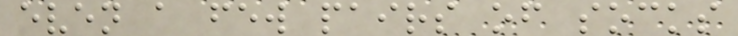even a few pairs of socks
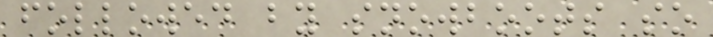followed by snowboots so
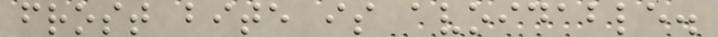frost bite is avoidable.
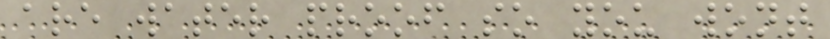are water proof so you wont
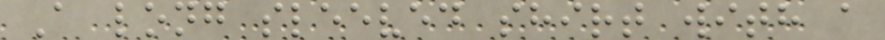A long sleeved shirt with a
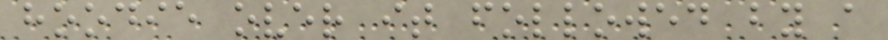hoodie over it followed by a
